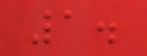1.
